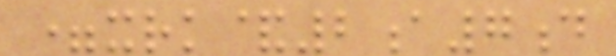=xrk&2a7d
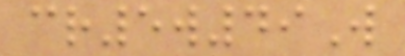cr5w49W
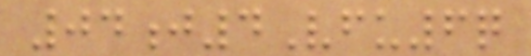04j4Vfu6q
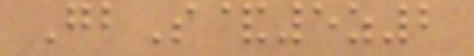GbS&5z2
